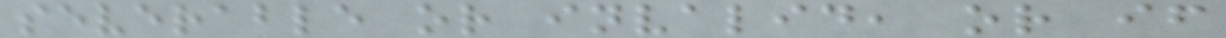severable or invalid, or if
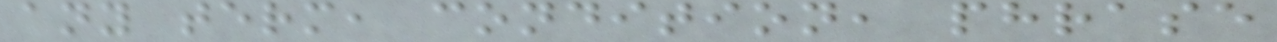any term, condition, phrase
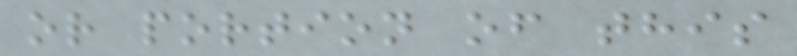or portion of this
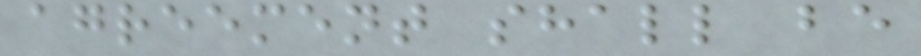agreement shall be
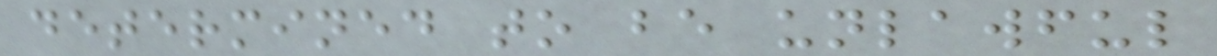determined to be unlawful
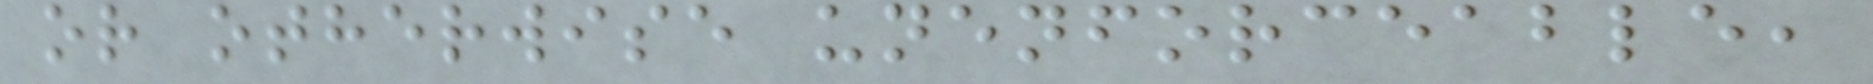or otherwise unenforceable,
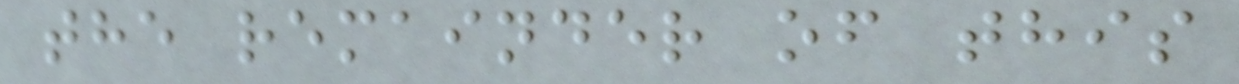the remainder of this
